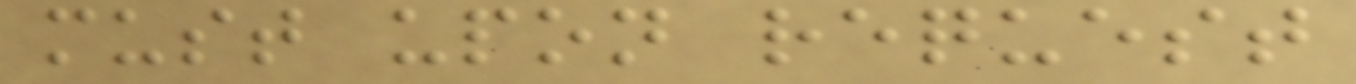must upon request
